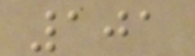101
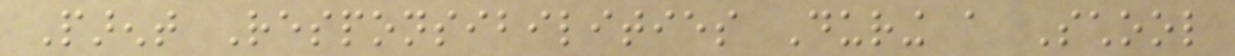Parent Responsibilities During a School
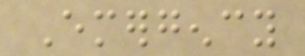Emergency
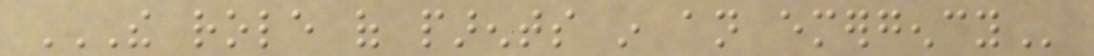THE ROLE OF PARENTS IN AN EMERGENCY
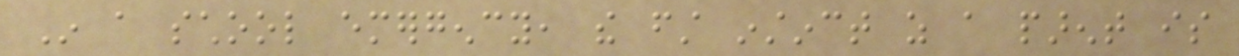In a school emergency, the first instinct as a parent is
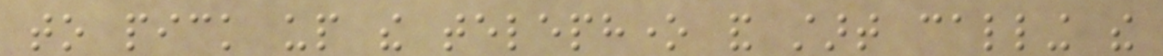to pick up the telephone and start calling the
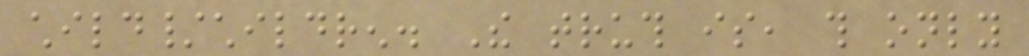child/children. The truth is, this only
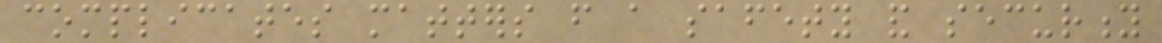complicates matters from a safety and security
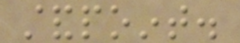standpoint.
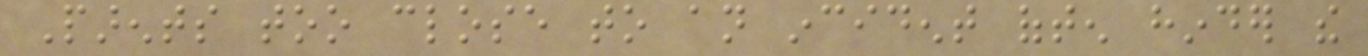Parents too close to an incident often hinder the
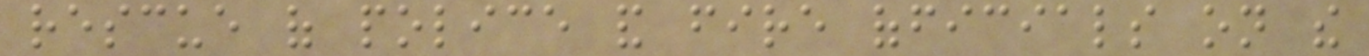rescue of police and fire officials on the
